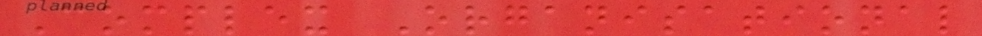Complex Organisational
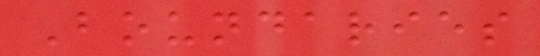Boundaries
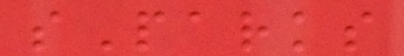sParks
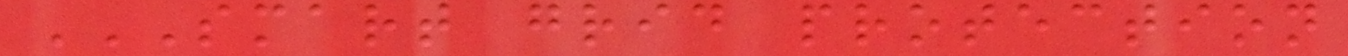SMART GRID PROTECTION
